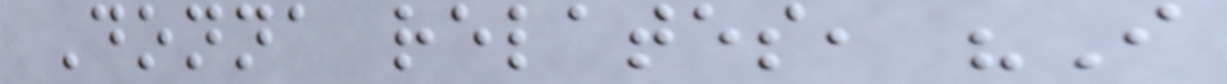Donna relates, "I
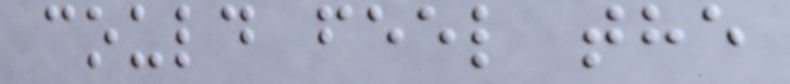could feel the
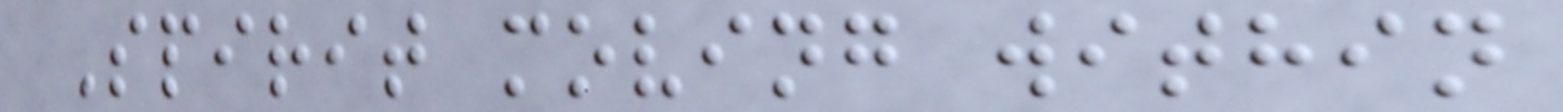Spirit moving within
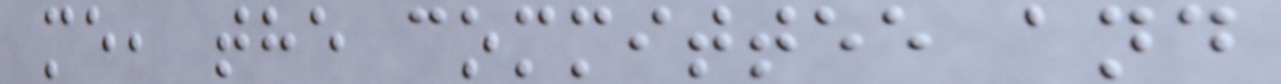me, the committee and
